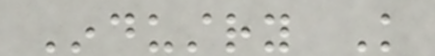Industry Knowledge
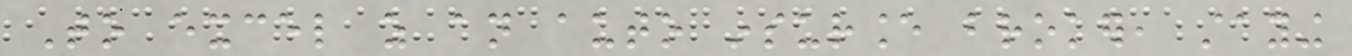To excel as an auto insurance broker, staying
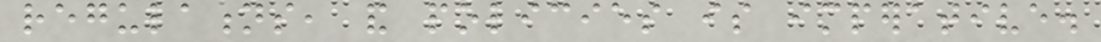regulations, and policies is imperative.
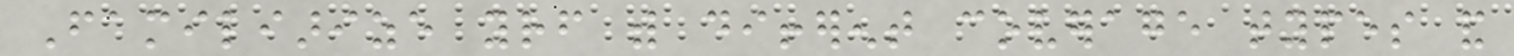Familiarize yourself with different coverage types and
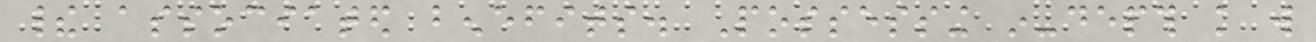their associated benefits. Possessing in-depth knowledge will
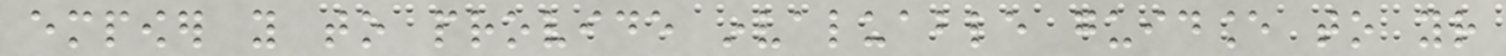empower you to provide invaluable guidance to your
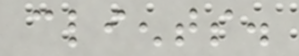clients.
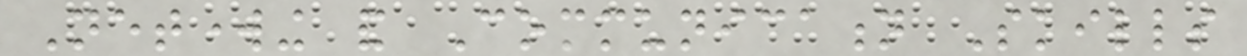Networking and Communication Skills
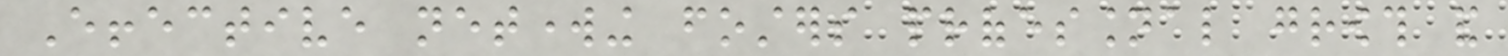Effective networking fosters professional growth and
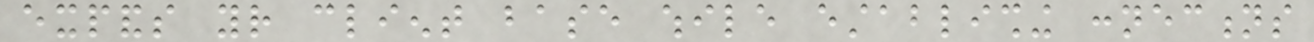expands your client base while establishing connections
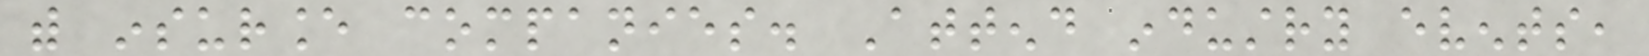with insurance companies. Attend industry events,
